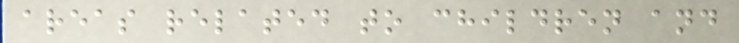areas related to children and
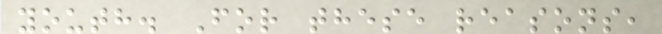youth. For these reasons,
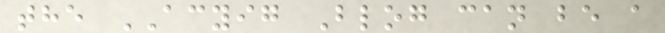the ACYIG Blog can be a
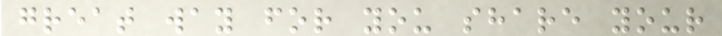great way for you share your
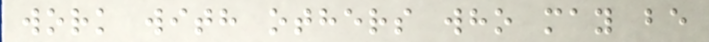work with others who may be
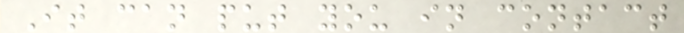It can put you in contact
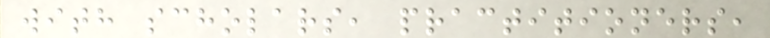with scholars, practitioners,
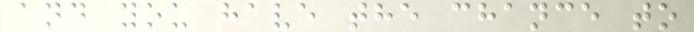and you have the chance to
